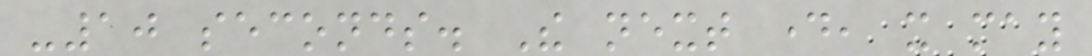-10 seconds. The next day, it may
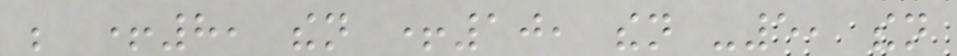be +8, then +10, then -5, then
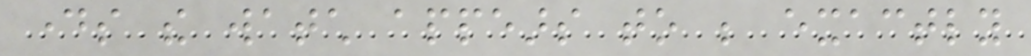days the watch appears to be exactly
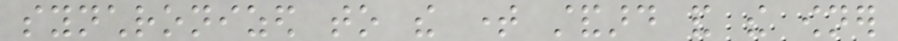synchronized to the time standard and the owner
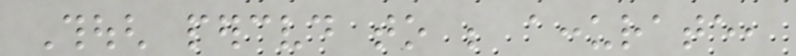Though perceived to be accurate,
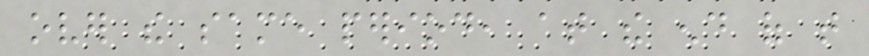over the same period, at the end of that
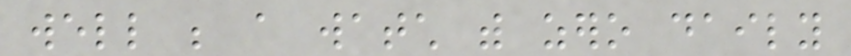well be a watch with zero daily
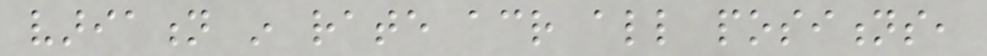variation in rate across all positions,
